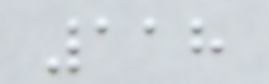118
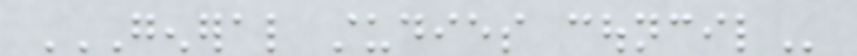GENERAL STUDIES COUNCIL
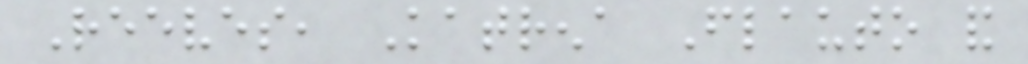Reeves, Katrena Flauto and
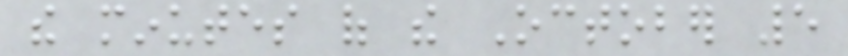the minutes of the October 5
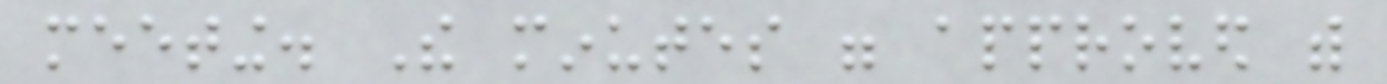meeting. The minutes were approved with
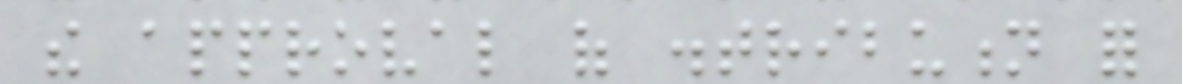the approval of distribution for
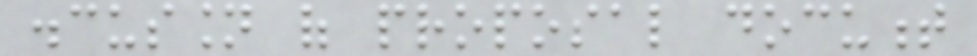discussion of proposal document
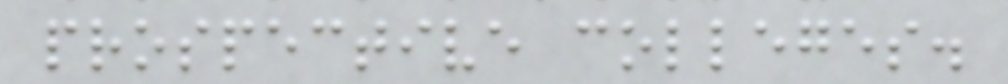prospective colleges.
